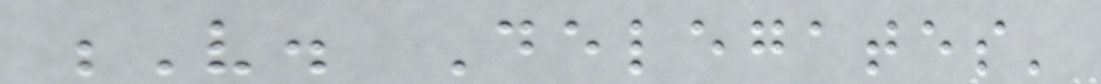V. Delegates'
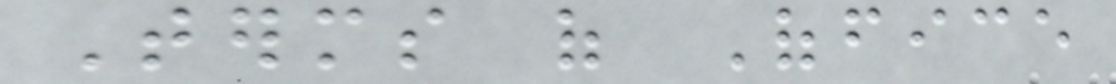Terms of Office
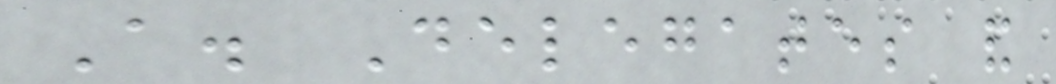A. Delegates and
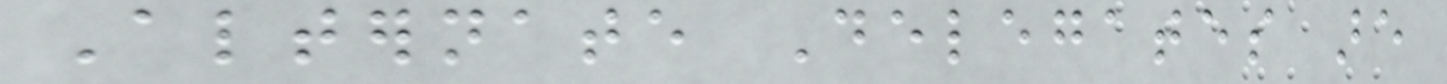Alternate Delegates are
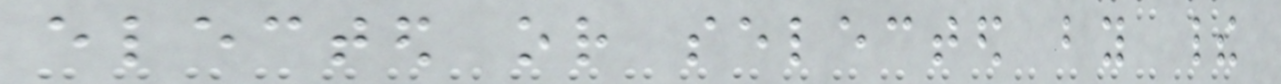elected or selected by their
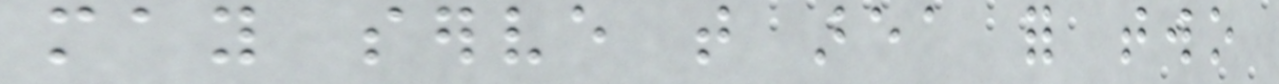may serve that area for two
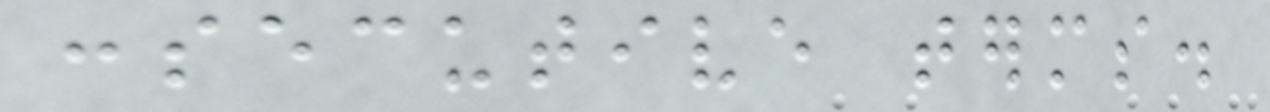consecutive terms.
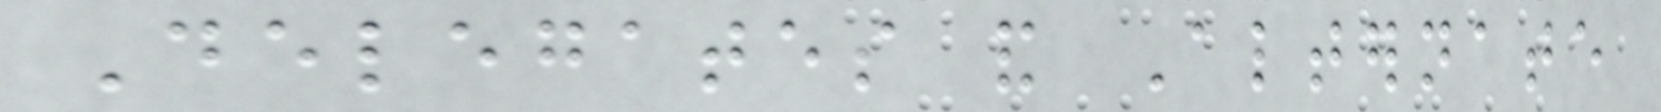Delegates and Alternate
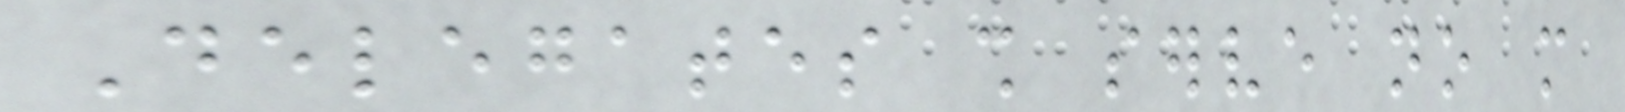Delegates shall serve no more
